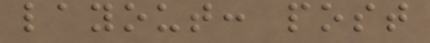layout: post
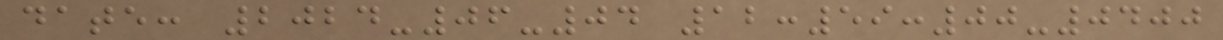date: 2024-06-04 12:59:00-0400
